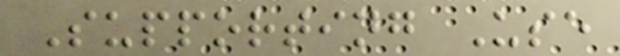Supporting Use
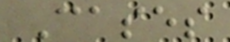Cases
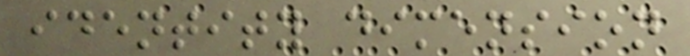identity dimension
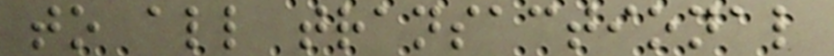to all transactional
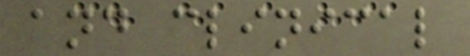and clinical
